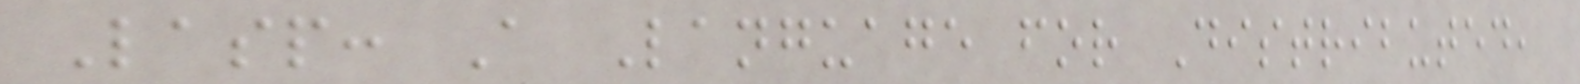Lasp: A Language for Distributed,
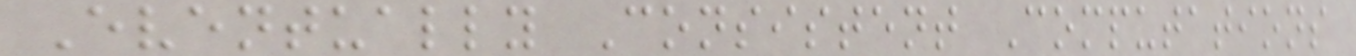Eventually Consistent Computations
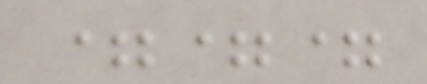===
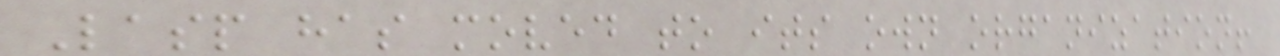Lasp has moved to its own organization!
